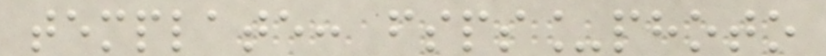template: fsps_photo
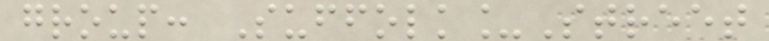group: Suffolk_Street
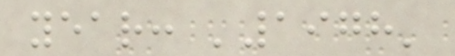year: '1978'
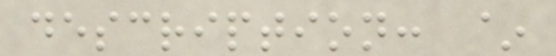description: ~
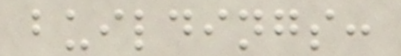buildings:
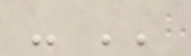- ''
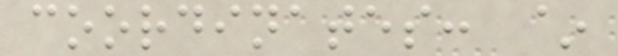coordinates: ~
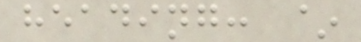heading: ~
